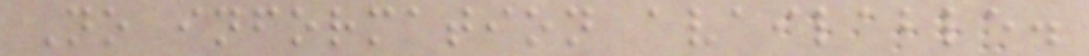No information available.
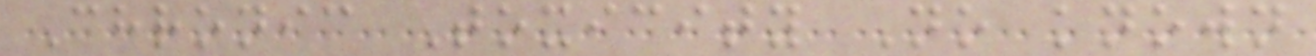Chronic Toxicity No known
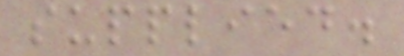supplied.
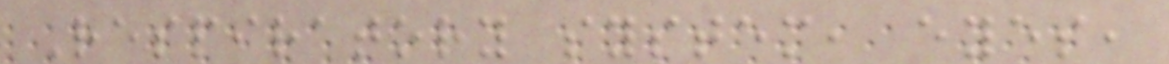Respiratory system, eyes,
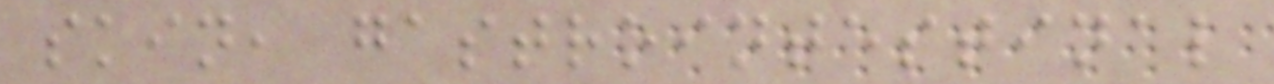skin, gastrointestinal
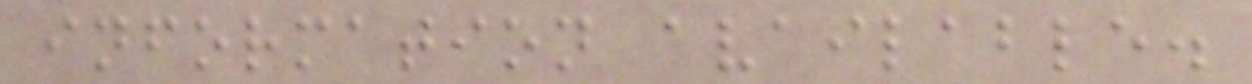information available.
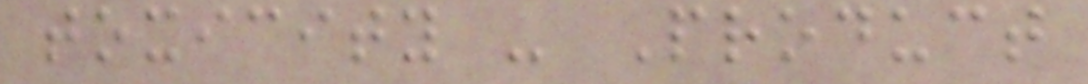toxicity - Product
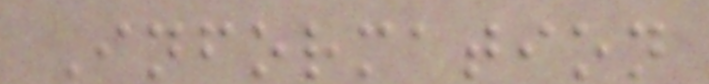Information
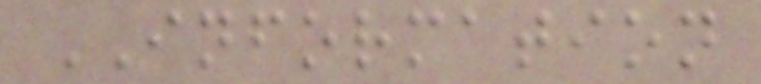INFORMATION
